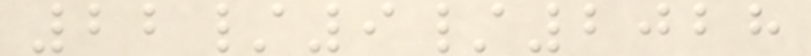22/9/2028
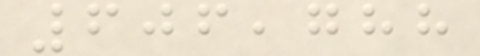606,788
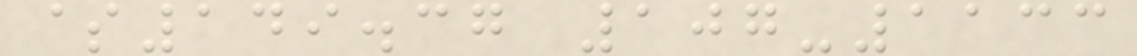$149.37 107-1133
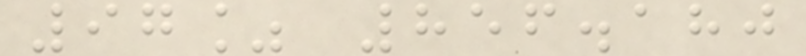97% 856.180
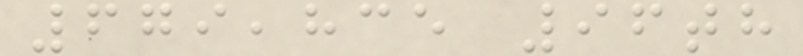679,835 96th
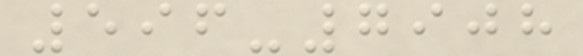596-7908
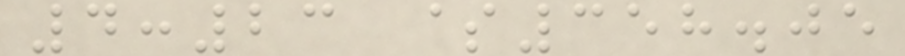4:23 $358.05
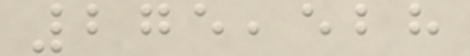275,528
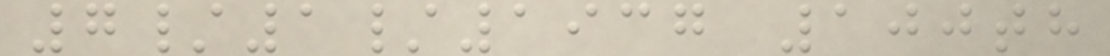7/1/1937 100th
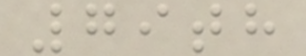79th
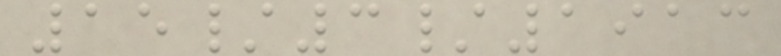15/3/1913
